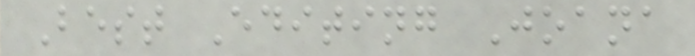Best Editing Joana
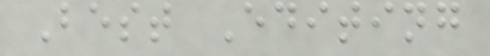Best Editing
